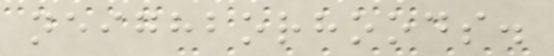neighborhoods.
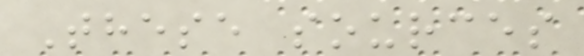These sources
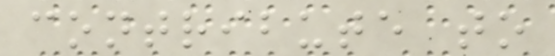contribute to
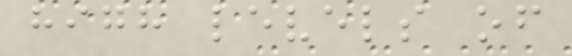high levels of
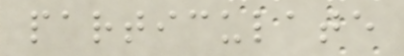particulate
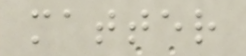matter
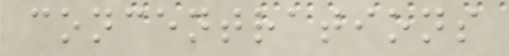concentrations
